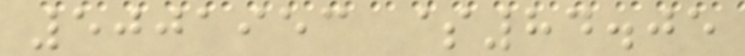5001953 $84.05
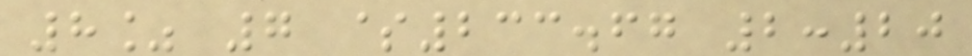8% 7 $233.67 2:20
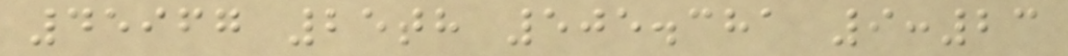45967 25th 505.381 9:23
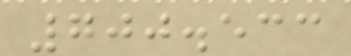700.533
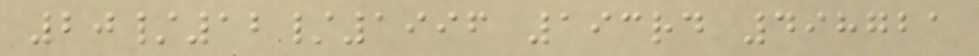20/12/1996 193rd 498721
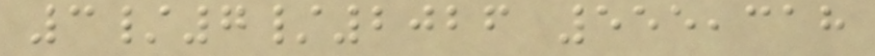3/7/2026 555,318
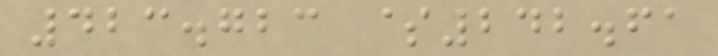423.723 $242.61
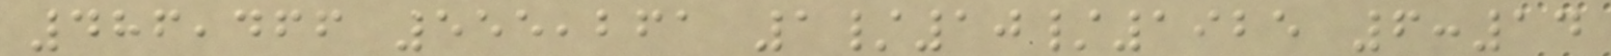486,466 555,261 1/10/1925 6:14
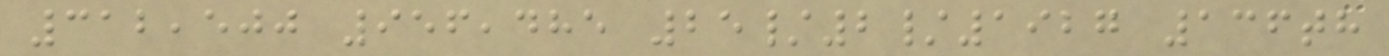312,500 956,485 25/2/1927 136th
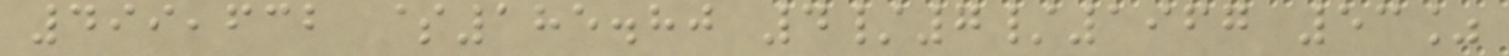499,632 $185.80 4/7/1967 53%
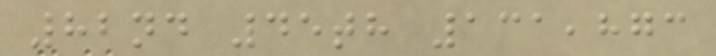82nd 45th 131,873
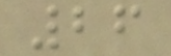26
